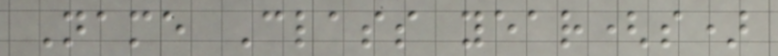Name Class year(s)
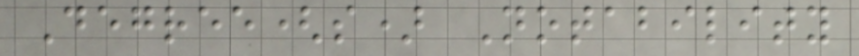Degree(s) Notability
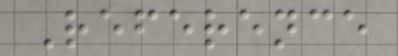Reference
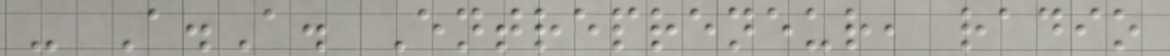- A.A. Entrepreneur, radio
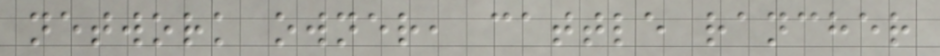network owner, cattle rancher
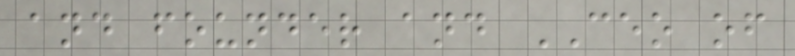and founder and CEO of
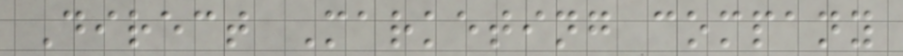Direct Marketing company
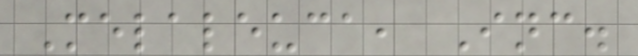Melaleuca, Inc.
